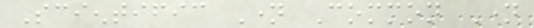Scientific Name Common Name
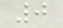0
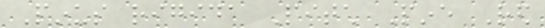Pinus rigida Pitch Pine Red
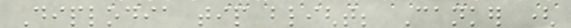Diplodia tip blight; Canker (
